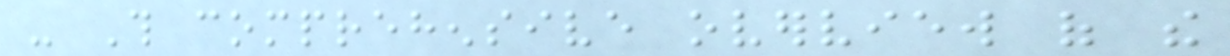- This comprehensive overview of the
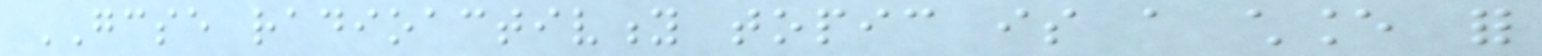GCSE radioactivity topic is a chance for
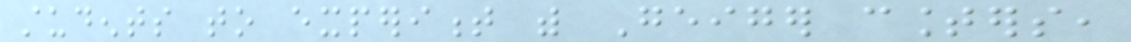students to experiment with Geiger counters,
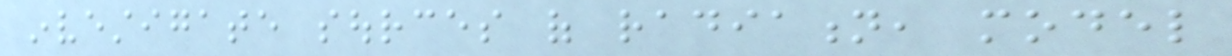investigate sources of radiation, model
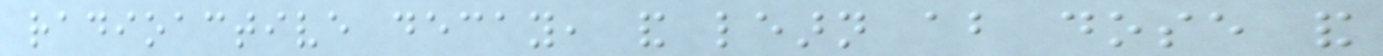radioactive decay, and learn about dose and
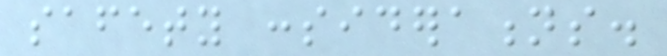safety considerations.
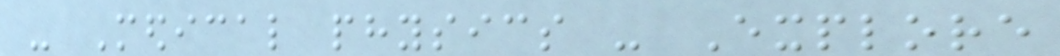- Medical physics - Explore
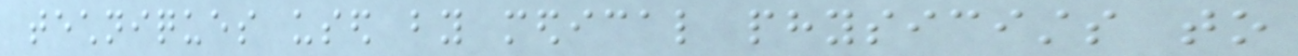techniques used by medical physicists to
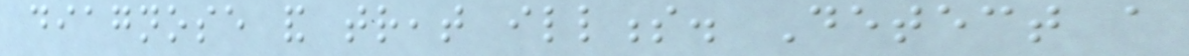diagnose and treat illness. Detect a
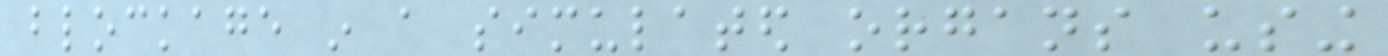blockage in a simulated organs using
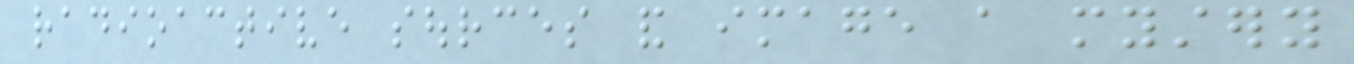radioactive sources and image a mystery
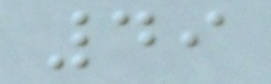49
